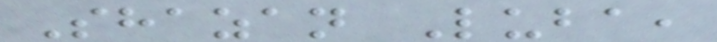Shazan Luba,
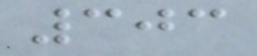303
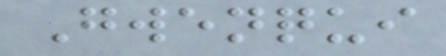Gwenqui
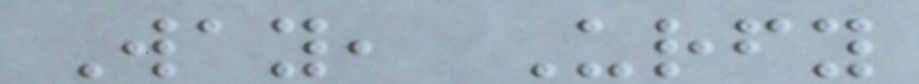Way, Urfy
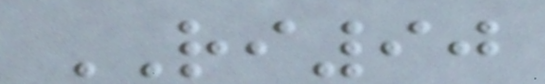RI90
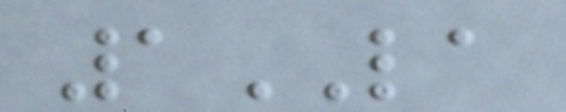1LA
